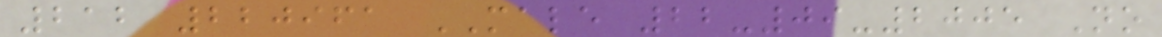212 220961 MALE 22-09-2005 No
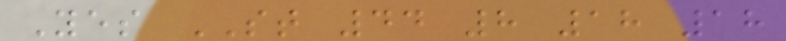Yes ST 44 8 18 18
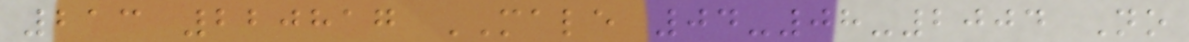213 220817 MALE 04-08-2004 No
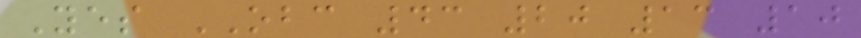Yes OBC 43 20 13 10
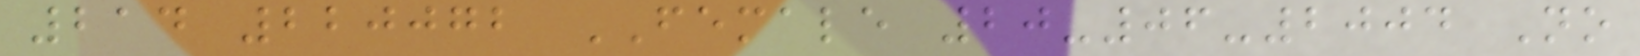214 220072 FEMALE 20-06-2004 No
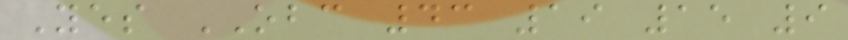Yes OBC 43 19 15 9
